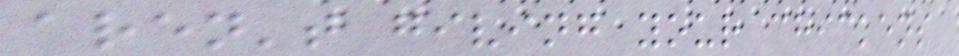aren't giving your chickens
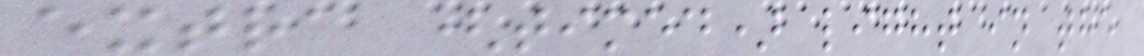extra (timed) light in the
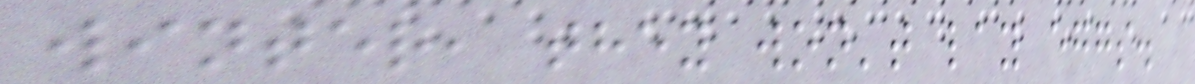winter, they won't lay eggs.
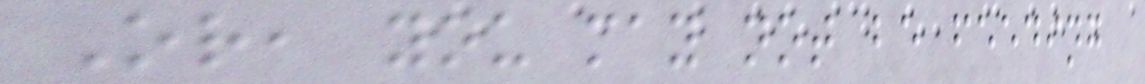Or, you may not be feeding
